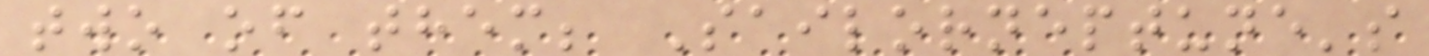two of them; Sailorneptune's
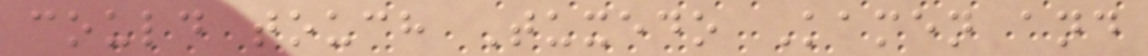could touch Tuxedo Kamen and
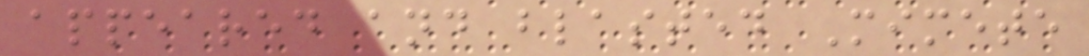appeared and blasted Mimete
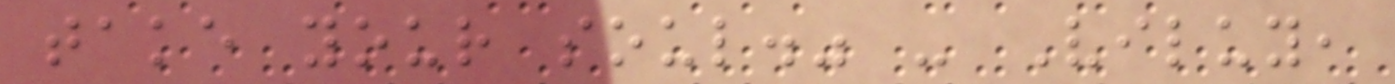take your soul." - Viluy,
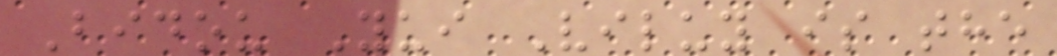Bidou Yui Viluy is the
